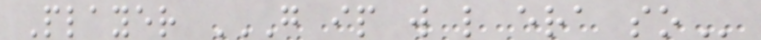Player G IP W L ERA SO
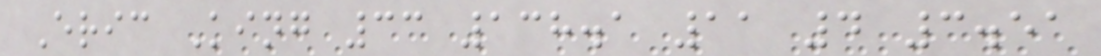Eric King 33 138.1 11 4 3.51
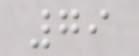79
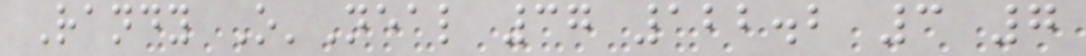Randy O'Neal 37 122.2 3 7
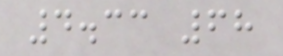4.33 68
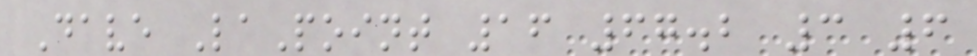Dave LaPoint 16 67.2 3 6
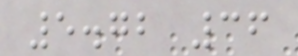5.72 36
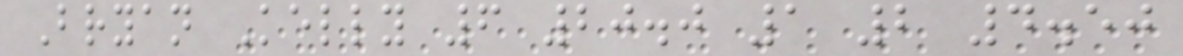Bryan Kelly 6 20.0 1 2 4.50
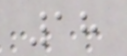18
